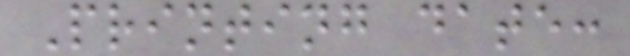Printing date:
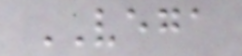VEGA
